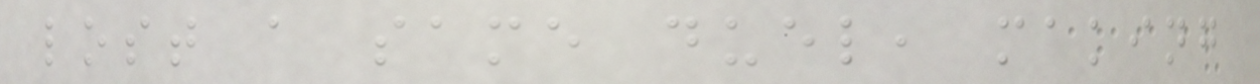lost a same duel, making
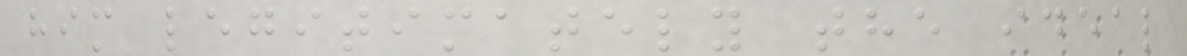him legitimately the ideal
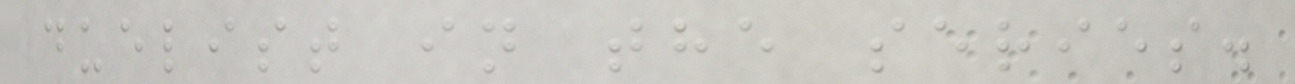duelist in the series.
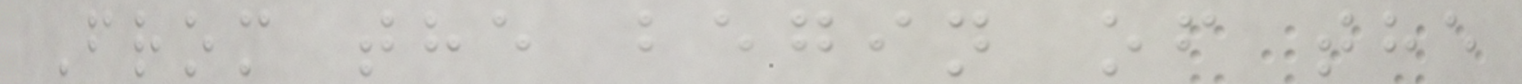From the begin of the
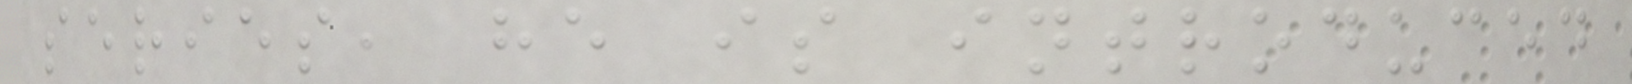series, he is introduced
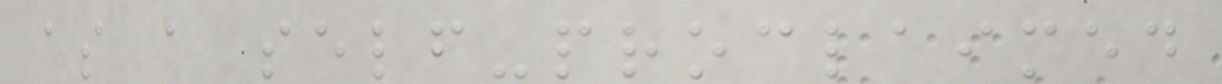as a self-proclaimed
